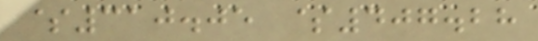$310.05 $407.28
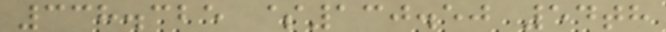338.325 $130.50 54th
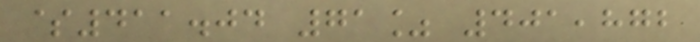$411.04 71% 401,872
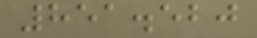851.520
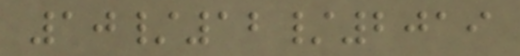10/12/2019
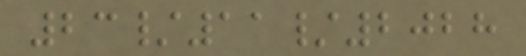23/11/2028
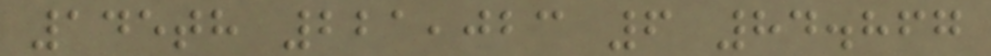145th 221,023 6 84.867
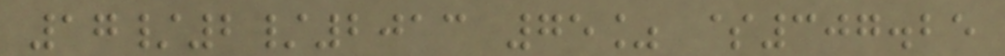17/2/2013 75% $307.25
